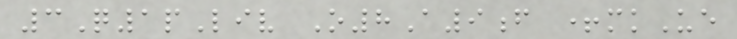3Q1pLiv O8A9f +mkUe
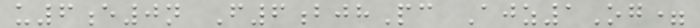u6e0n F6bjhPc Ajz1Og=
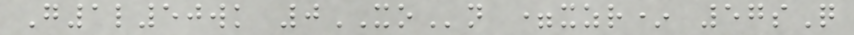G1l50wk 0XOn =xzr* 57sQ
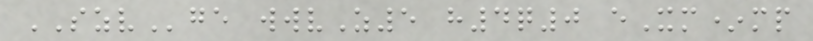SZVge wwvZ5 h4q0 eXm*mp
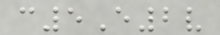c5E2v
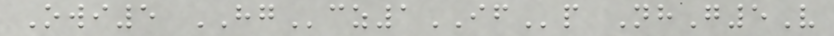Owi5 HGcz1IFp NhG5V
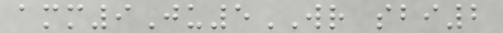amm9Ju5WR sbi2
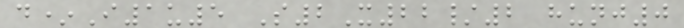d*I1u5 S2X22/2 hunj0
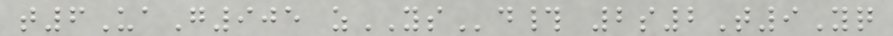t6UaG905 zYSd# 2s2T9Yq
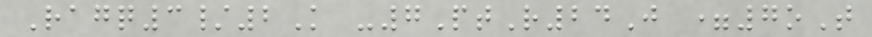Ragq3/2K -7PtR24J =7oT
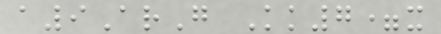a9ArG Kk7=x
